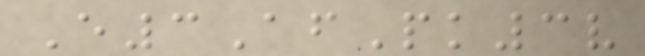E3AfPk3v
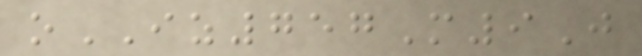oIZ757M9J
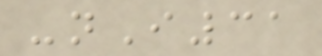-nI31
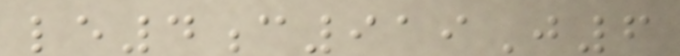le4c919J6
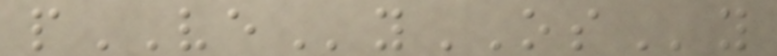pVEyOSy
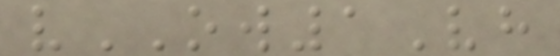vOW1Vh
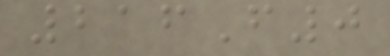216F0
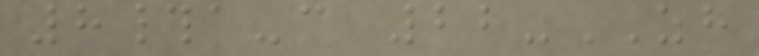8#a-c 22-ZH
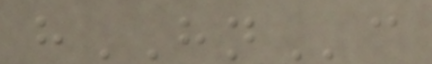hHNc
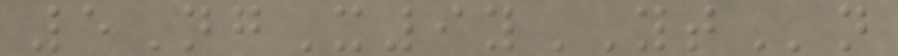5NgX9yYTn
